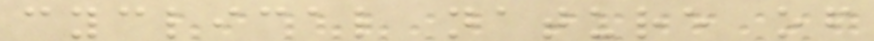cyclical nature of
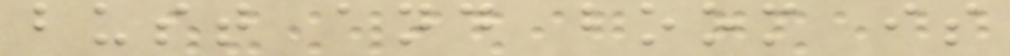bust and boom is
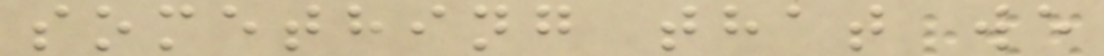something that we
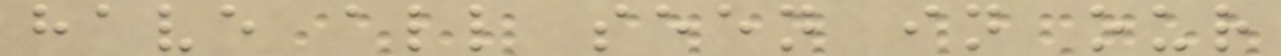have all seen in our
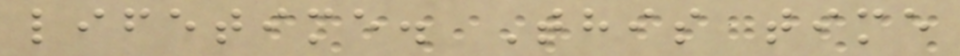lifetime. This time
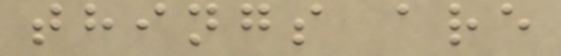things are
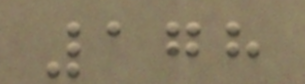178
